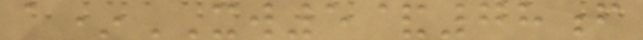a*XW5&78f
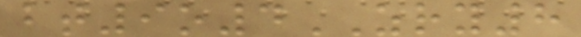bt9o4ZRY8
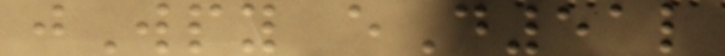jWpy eD51l
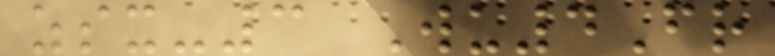zsx-3 Wu4Fr
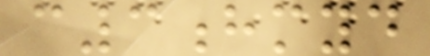c3hmyd
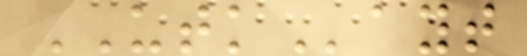UTKayt
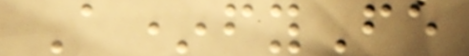A*fyFe
